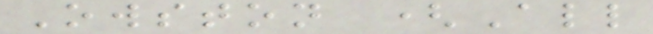Owston (All
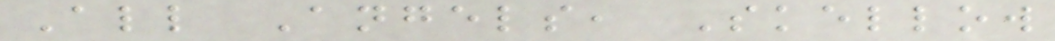All Angels, Skellow
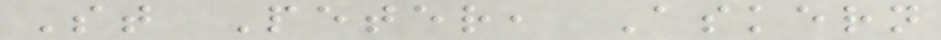St Peter, Askern
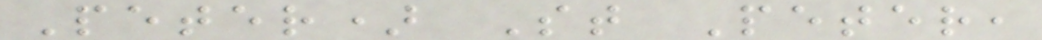Peter) St Peter,
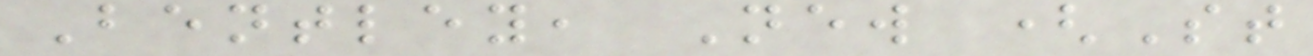Bentley, New (St
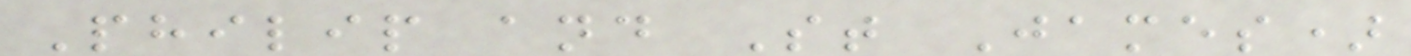Philip and St James)
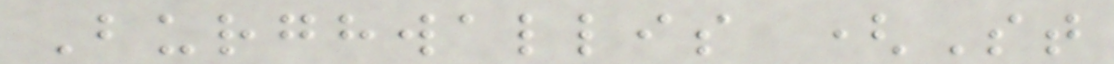Burghwallis (St
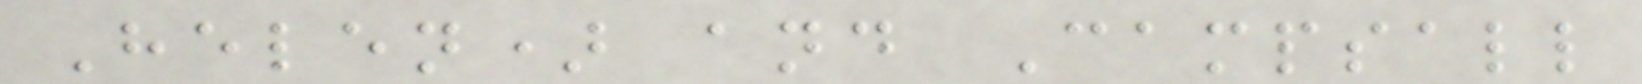Helen) and Campsall
